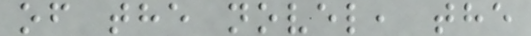of the novel, the
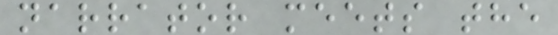narrator meets the
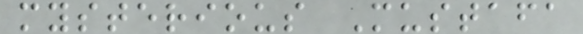mysterious Mustafa
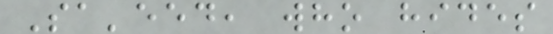Sa'eed, who hides
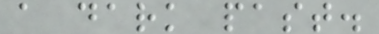a dark past.
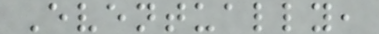Eventually,
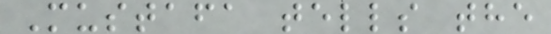Mustafa tells the
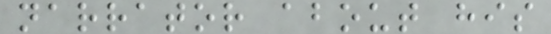narrator about his
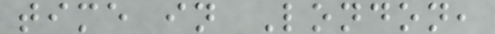time in London,
